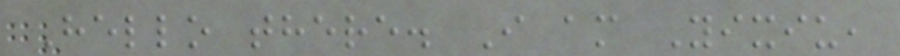Hello there. I am Yixiu,
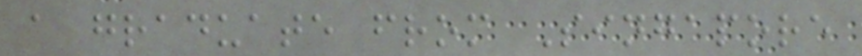a graduate from Singapore
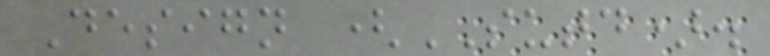Design (SUTD).
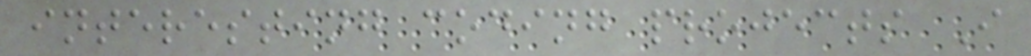interesting coding projects I
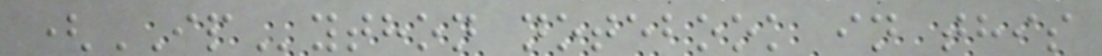(IPython notebook in this
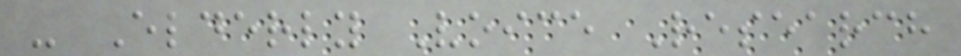- Elderly Voice Research
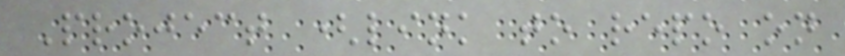Project (link to repo on
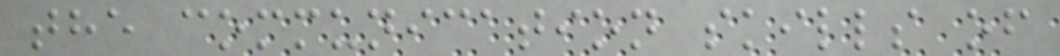the communication skills of
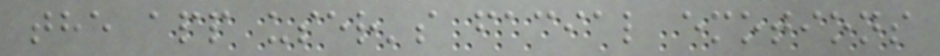the app user's facial emotions
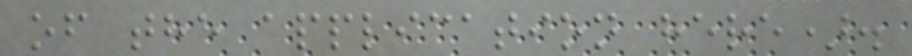of the application here).
